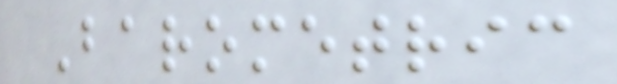Barometric
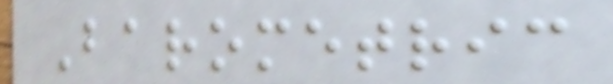Barometric
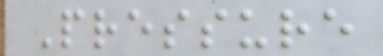Pressure
